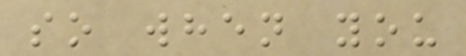so when you
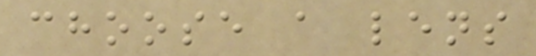choose a lens
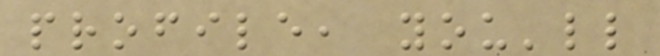profile, you'll
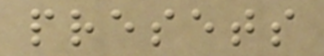presets
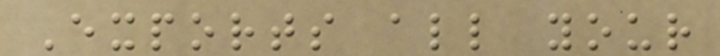Exports all your
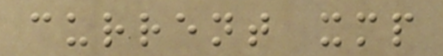current xmp
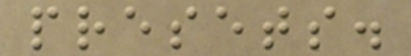presets.
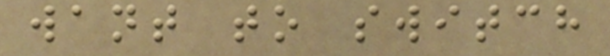want to switch
